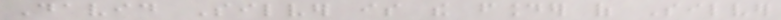David Silver is the founder of Silver
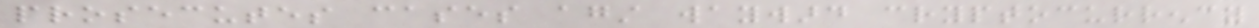prosecutes cases against wayward cryptocurrency
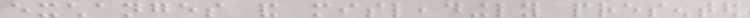exchanges and misleadingly presented
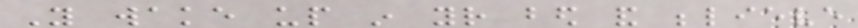You wake up in your bed and believe
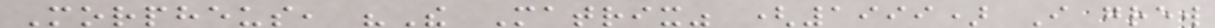Morpheus, "The Matrix" (1999) I grew
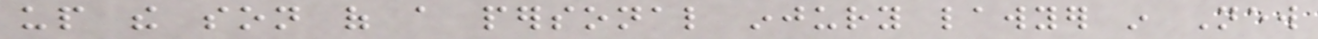up the son of a personal injury lawyer in New
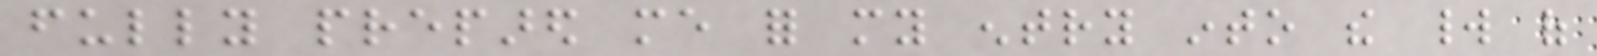fully prepared me for my entry into the world of
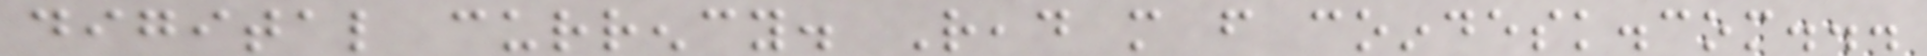digital currency. Read more from coindesk.com...
